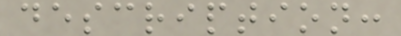description:
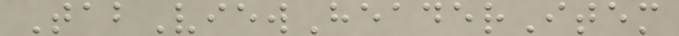TabViewHeaderItem
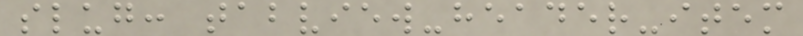slug: tabview-header-item
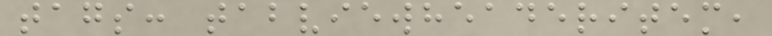tags: tabviewheaderitem,
